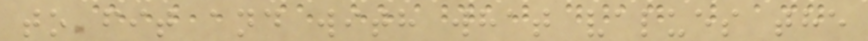to fit and with what values the
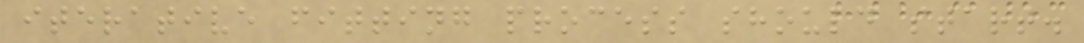iterative fitting process should start.
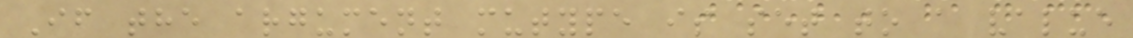If the argument mutype is set to a value
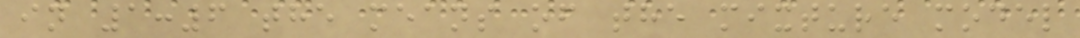in 1:6 the means of the mixture model
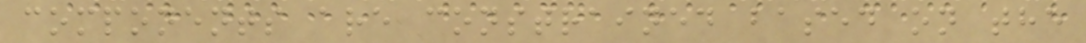components are constrained based on the
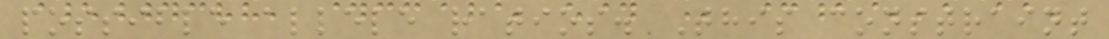possible allele ratios. This constraint
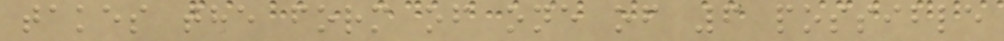takes the form of one of 6 possible
